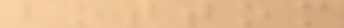bottom
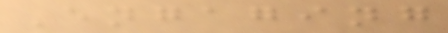Engaging
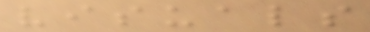visuals
